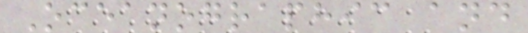Oceanographic and
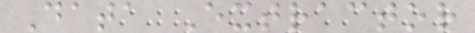Data Extractor
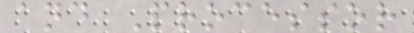and Processor
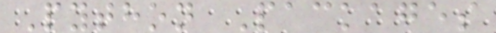Python Packages
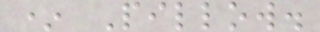* Pillow.
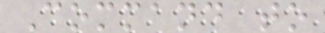Command to
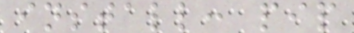install: pip
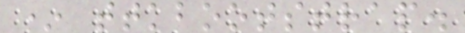* ttkbootstrap.
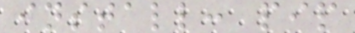install: pip
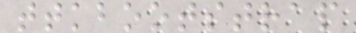ttkbootstrap
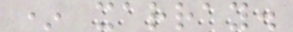* xarray.
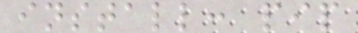install: pip
